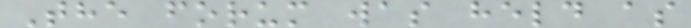The forum was held as
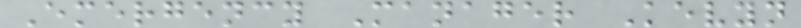Emergency Manager Kevyn
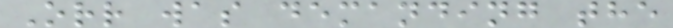Orr was demanding the
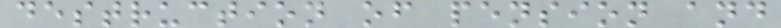destruction of pension and
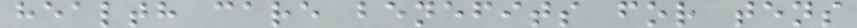health care benefits for tens
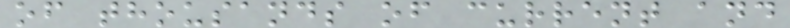of thousands of current and
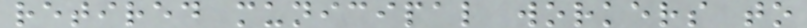retired municipal workers to
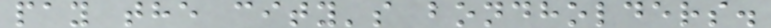pay the city's bondholders.
